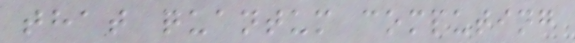that quantum computing
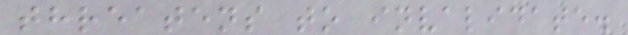threatens to invalidate.
